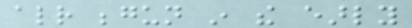already begun in the early
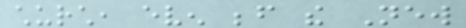church, even before the New
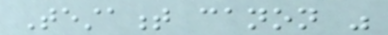Testament canon was
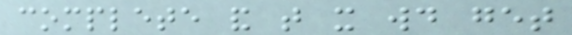complete and that it would get
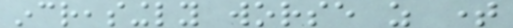increasingly worse as time
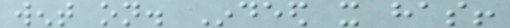went on. Indeed it has!
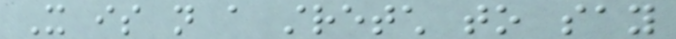It is not a stretch to say
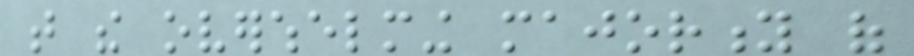that the overwhelming majority of
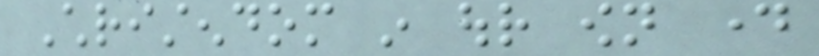Christendom in our own day
